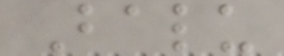Balu
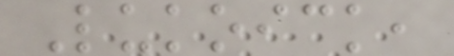Lukoick,
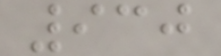930
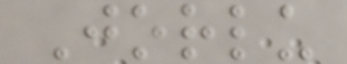Jorlu
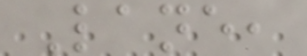Lane,
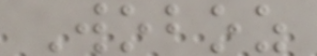Woboz
